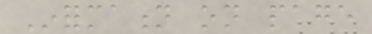Information on page
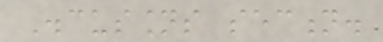Discussions section.
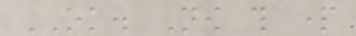OK. Now this part
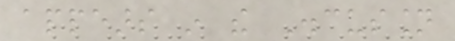appears in the Discussion
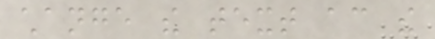change the text according the
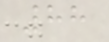88
